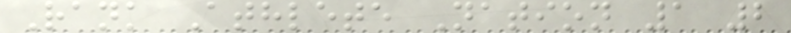Rank Athlete Nation 1 2
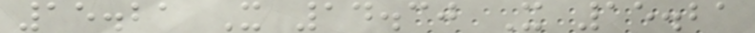15.21 X 14.30 X 15.21
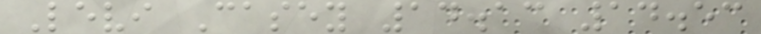Levi Casey 14.13 14.53
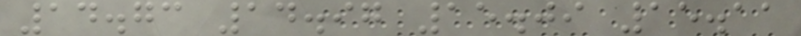14.73 14.97 15.09 15.11
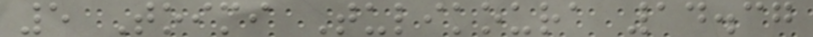5 Toimi Tulikoura 14.37
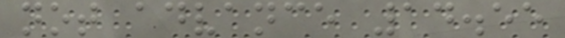not advance 14.55
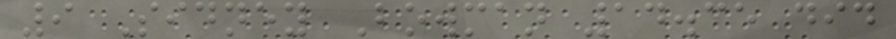9 Sidney Bowman 14.35 did
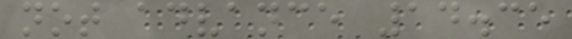not advance 14.35
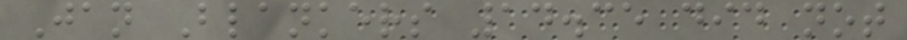Jan Blankers 14.35 did not
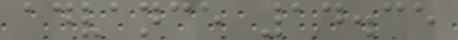advance 14.35
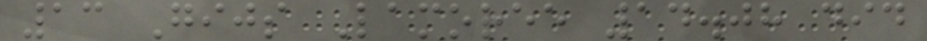13 Gijs Lamoree 14.08 did
